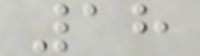18
